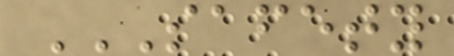SAFETY
